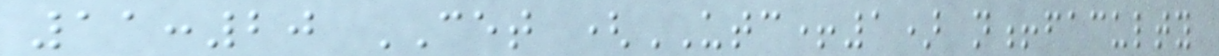11:20 CET (UTC+1) n!faculty
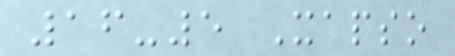16-5 Xapso
